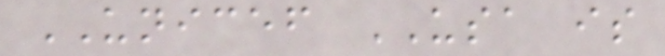UNICEF USA is
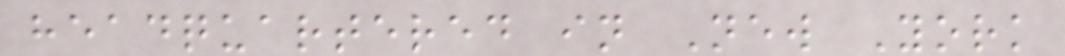headquartered in New York
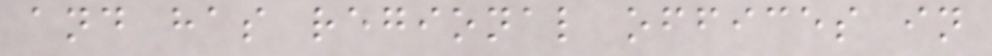and has regional offices in
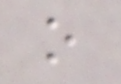o
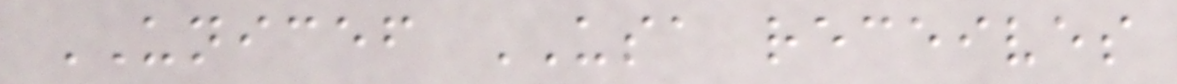UNICEF USA receives
